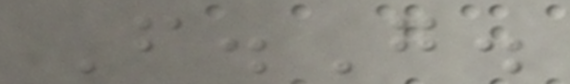F.G.
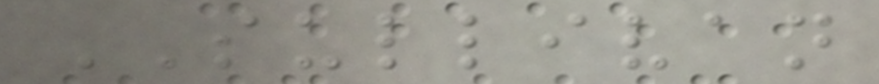SULLIVAN
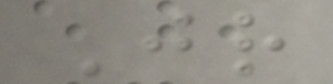Jr
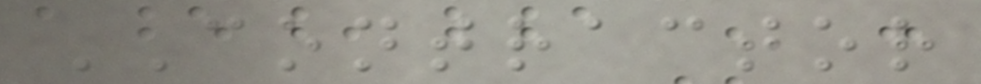CONTRACTOR
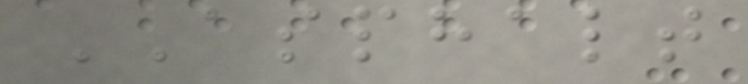ASPHALT
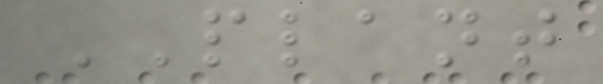PLANT
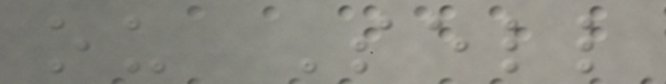ou Sell
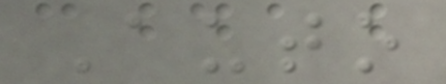Auto
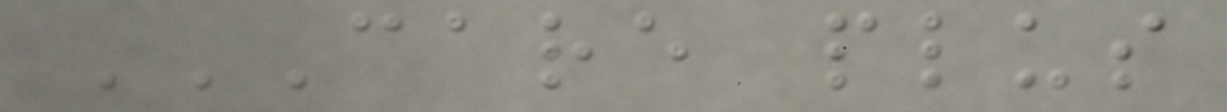CARE PLUS
